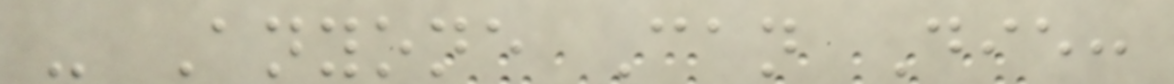- Anyone Can Die:
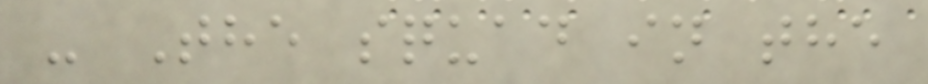- The squad in the
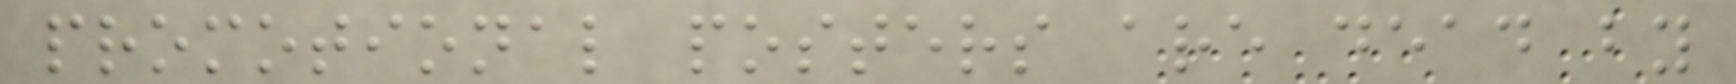promotional posters are dead by
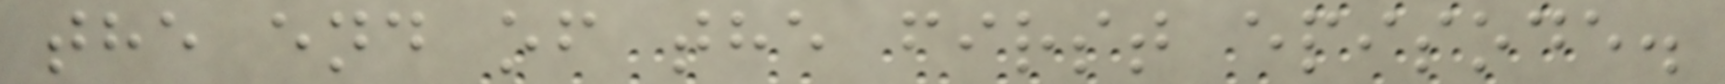the end of the first episode.
